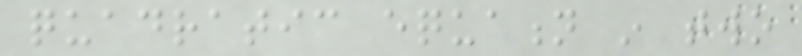quadratic equation in two
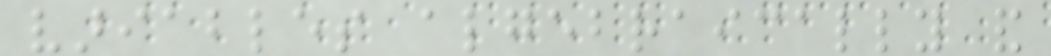variables algebraically and
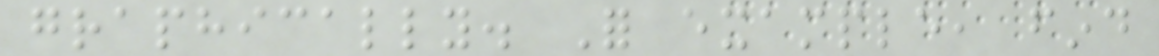graphically. For example, find
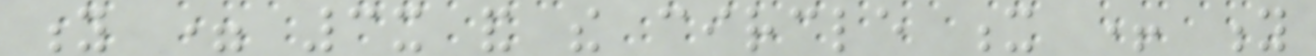y = 3x and the circle x + y
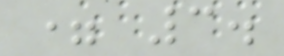= 3.
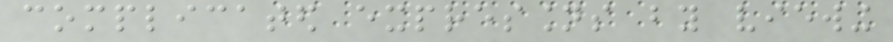complicated expressions by viewing
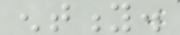entity.
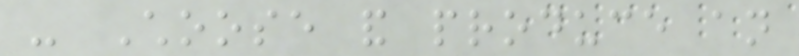- Choose and produce an
